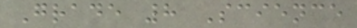Grade 8 Science
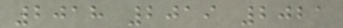2018 2019 2021
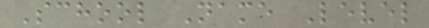School Name Level
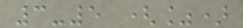3-5 (%)
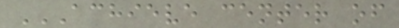ACHIEVE CENTER OF
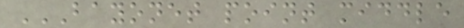BAYONET POINT MIDDLE
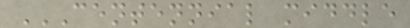CENTENNIAL MIDDLE
